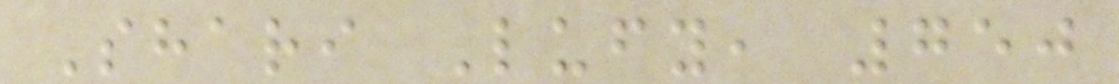Shari Lufy, 750
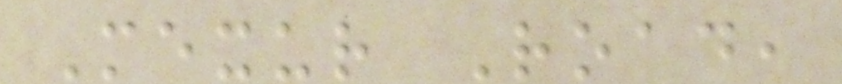Mexur Road,
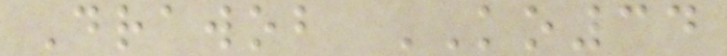Drawob KO34
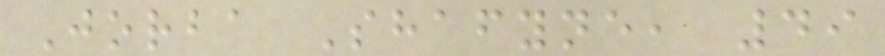Jorba Shafyne, 49
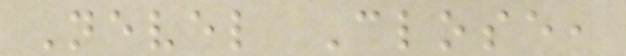Nevel Close,
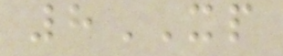8XP
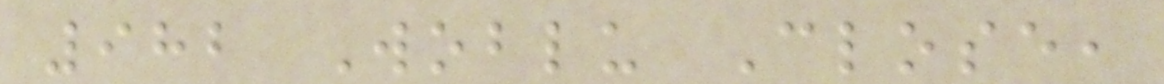982 Woblu Close,
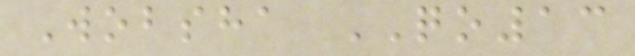Wobsha QO13
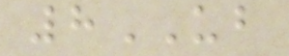8UB
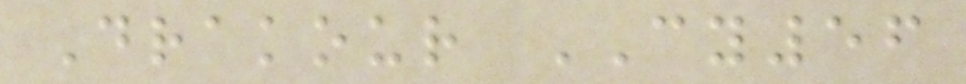Drakour CY56
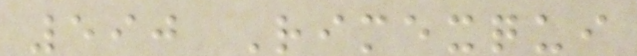590 Rimexqui
